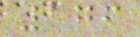176
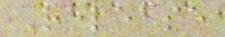Release
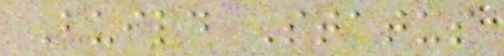Build Status
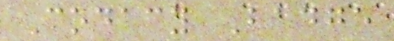Codacy Badge
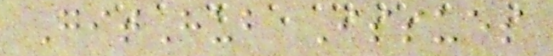GitHub Issues
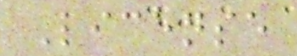License
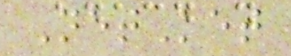NetKet
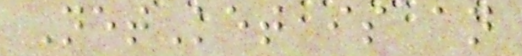NetKet is an
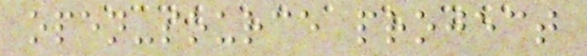open-source project
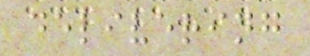delivering
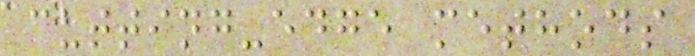cutting-edge methods
